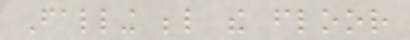Falling below the floor
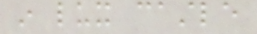in lux castle
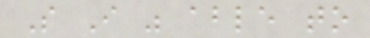So I was able to
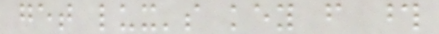get lux's key from those
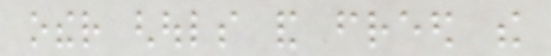other ghouls and freed the
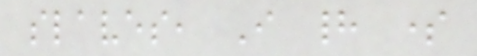slaves, I had some
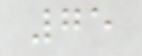75
